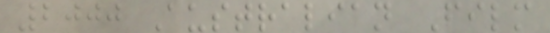2000 Australian Film
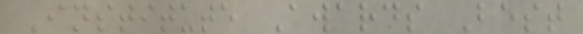Institute Awards Best
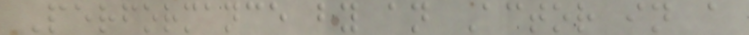Performance by an Actor in a
